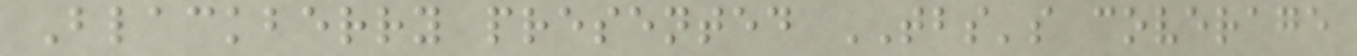Blackberry presented TBS's coverage
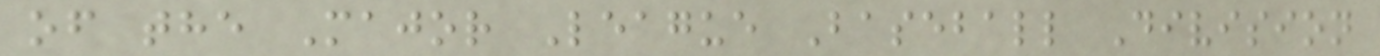of the Major League Baseball Division
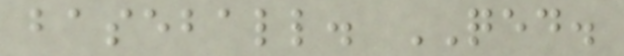baseball. QED.
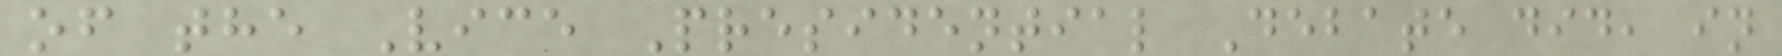of the Vice Presidential Debate did, in
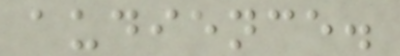audience.
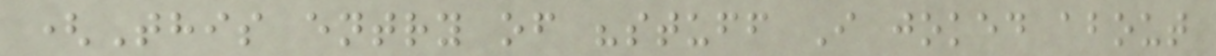(This entry of "stuff I joked about
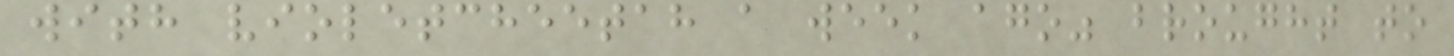with violetcheetah a week ago" brought to
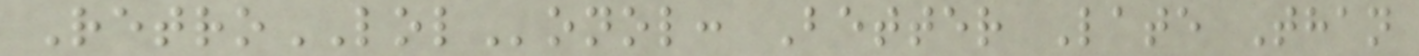RetroLOLonol: Better Late Than
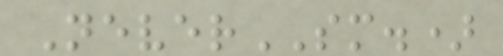NeverSM.)
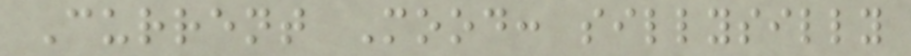Current Mood: sillysilly
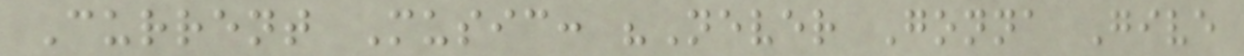Current Music: "Never Gonna Give
